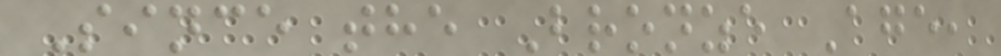Since the Bronze Age,
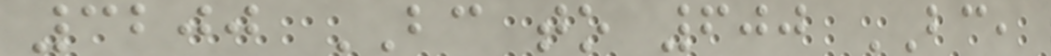3200 BC to 600 BC,
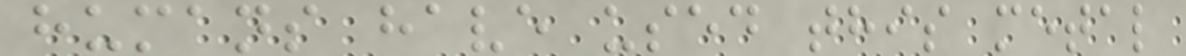humans have used this metal
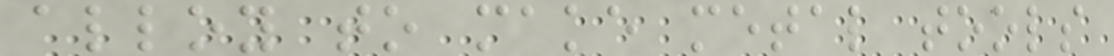alloy to make metal tools
